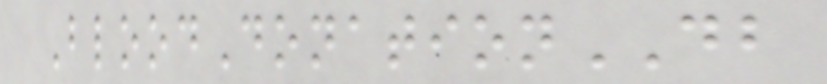BloodDonationDB
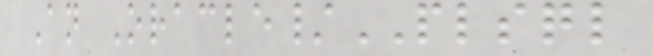An Oracle/PLSQL
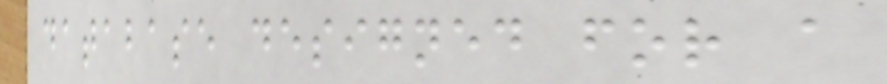database designed for a
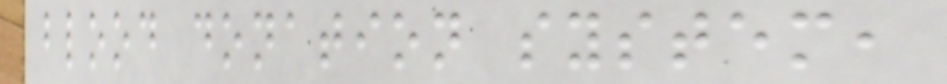blood donation system,
